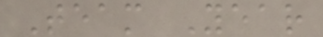Team Year
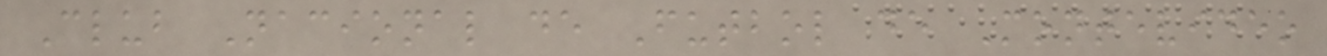Club Nacional de Futbol de Montevideo
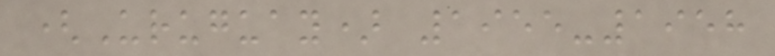(Uruguay) 1955-1958
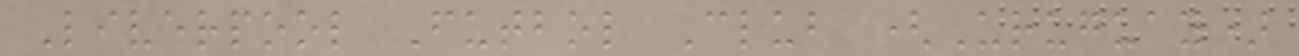Liverpool Futbol Club (Uruguay)
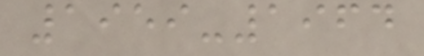1959-1964
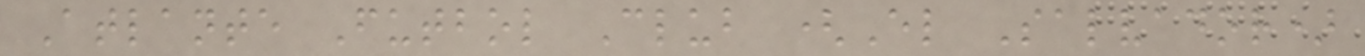Atlante Futbol Club (El Salvador)
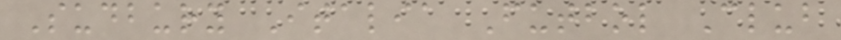Sudbury Italia Futbol Club
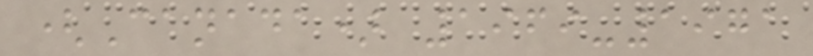(Canada) 1969-1971
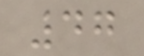47
